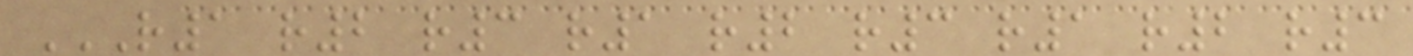R1 R2 R3 R1 R2 R3 R1 R2 R3
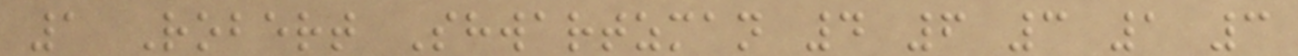1 Robert Shwartzman 4 6 3 1 3
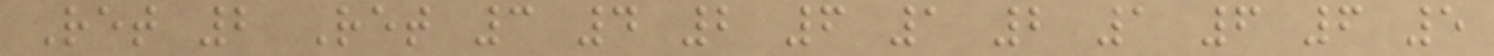Ret 2 Ret 3 4 2 6 1 2 1 6 6 5
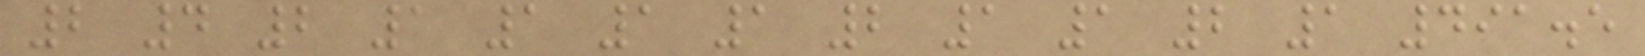2 4 2 1 1 1 1 2 1 1 2 1 491.5
